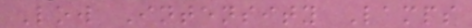Low Intensity Lamps
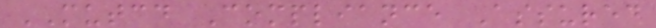MUTCD Compliance Assured
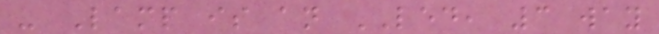- Lamp is an LED, 3 way
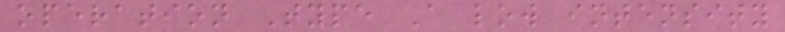operation Type A low intensity
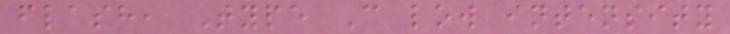flash, Type C low intensity
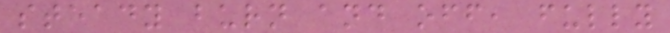steady burn and off, fully
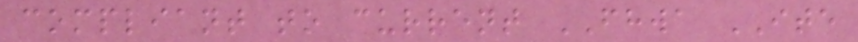compliant to current FHWA ITE
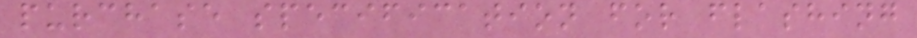purchase specification for flashing
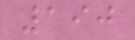190
